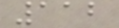112
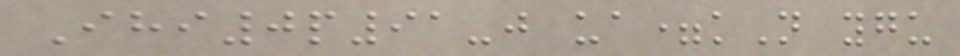Ihi0p91-j ua=kN ygu
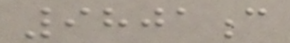9801c
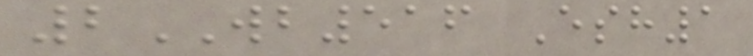2WB516 Esh1
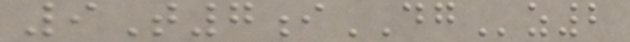9T7iDGz2
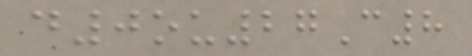d0ou27C8
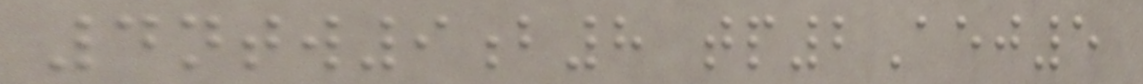4ntw9b8 tp2Aej5
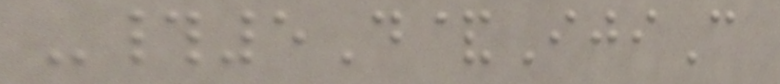-#5D&IjiC
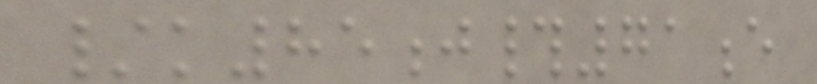/k85j#71e
